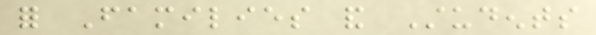for Families and Students
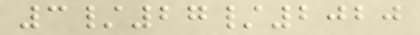3/27/2020
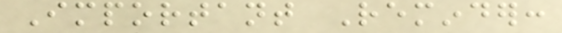Important Reminder:
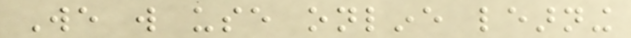We will use online learning
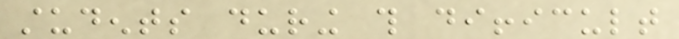students during this difficult
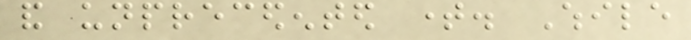and unprecedented time. While
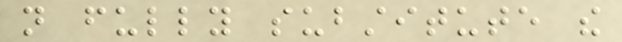not fully substitute the
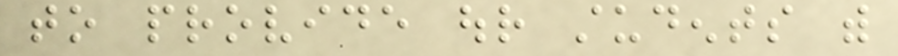to provide our students with
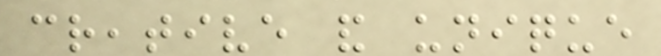creative and unique
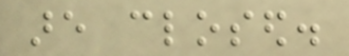are closed.
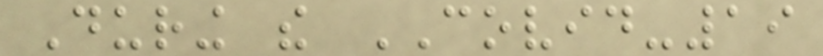During the COVID-19
